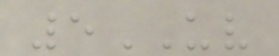5UV
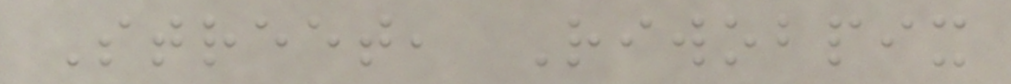Street, Riwobpix
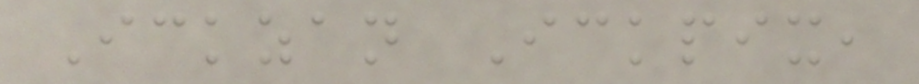Ickzan Ickpix,
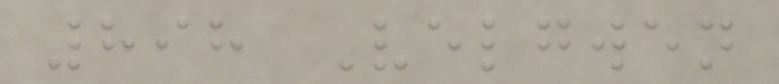898 Velgwen
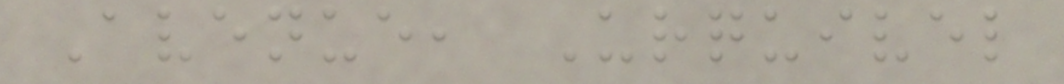Avenue, Urquivel
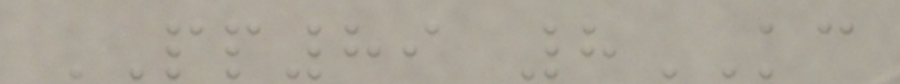PP89 8KC
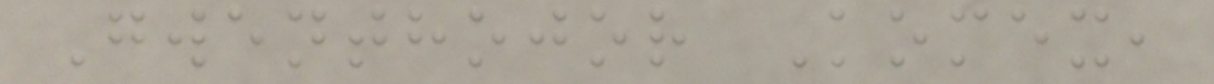Gwenthojor Komex,
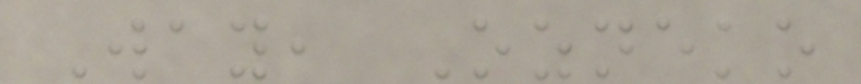Way, Ozneko
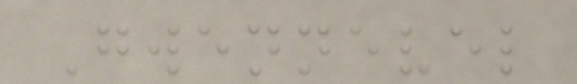Gwennevel
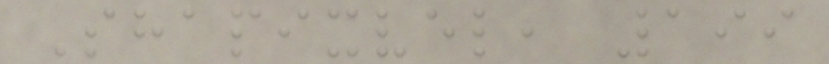Shapixvel, 199
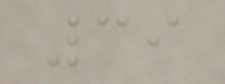39
